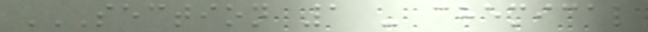SECTION 1 - CHEMICAL
